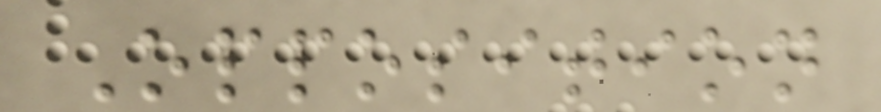Opposition
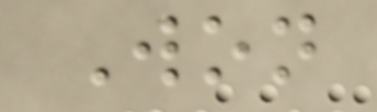Won
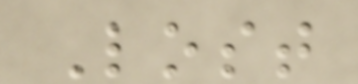Lost
